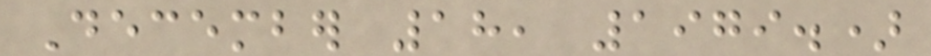December 18, 1979.)
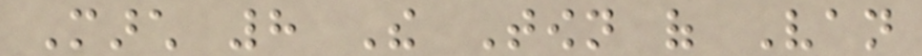March 8 The Town of Van
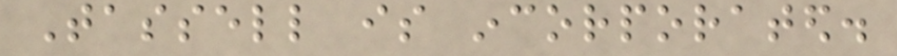Tassell is incorporated.
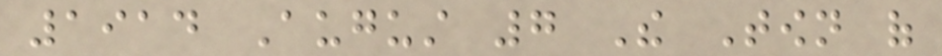1914 August 7 The Town of
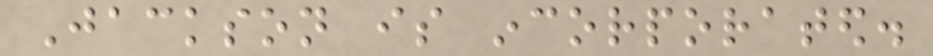Jackson is incorporated.
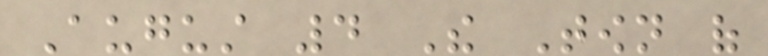August 4 The Town of
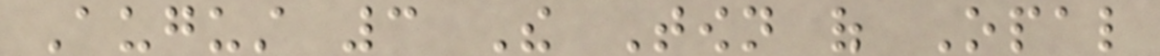August 3 The Town of Opal
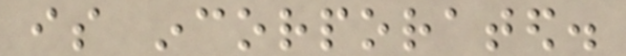is incorporated.
